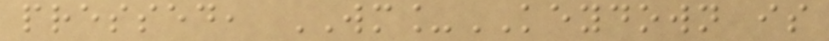pressed, WM_KEYDOWN is
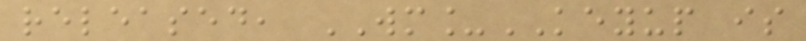released, WM_KEYUP is
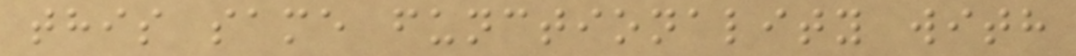this same functionality with
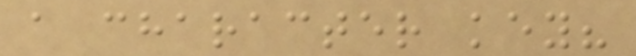a character key?
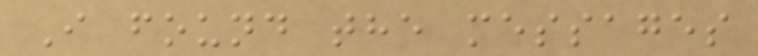I found the messages
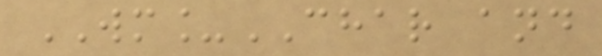WM_CHAR and
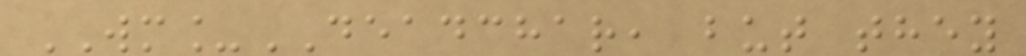WM_DEADCHAR, but they
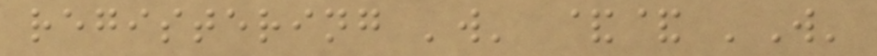registering 'w' && 'W'
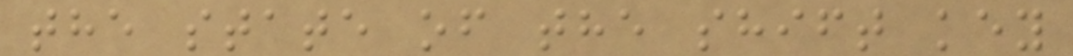the state of the shift key
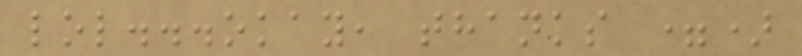lol...okay, thanks =)
